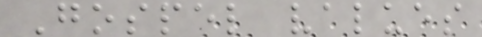Gospel values
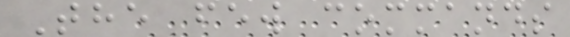The few commands
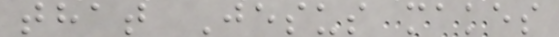that Jesus makes
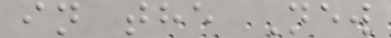in the New
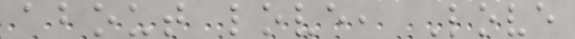about love, Love
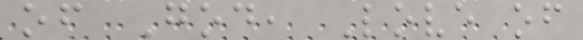of God, Love of
